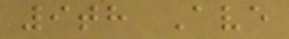9th Ave
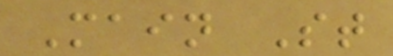Main St
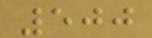500
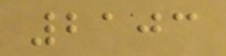2103
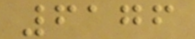6176
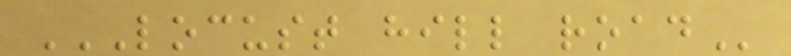LOCUST HILL ROAD
